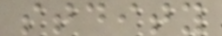stdity
